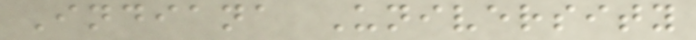Indiana University
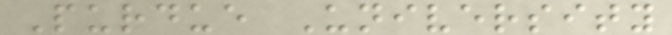Purdue University
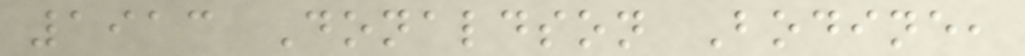1913 Donaldson Bodine,
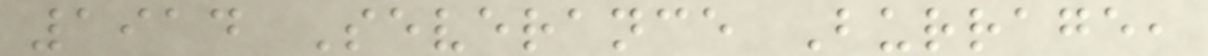1914 Severance Burrage,
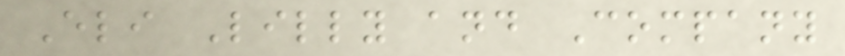Eli Lilly and Company
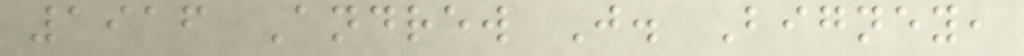1916 Andrew J. Bigney,
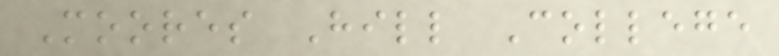Moores Hill College
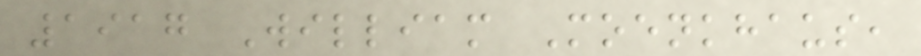1917 William Moenkhaus,
